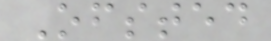Ofsted
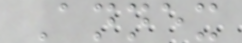Annex
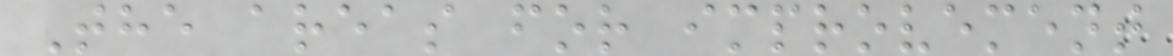The areas for improvement
